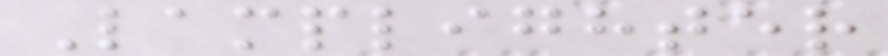Lamplighter
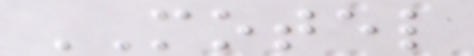MOTEL
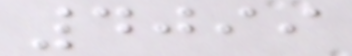4099
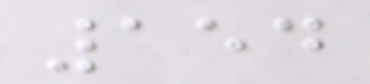154
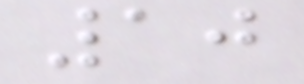10
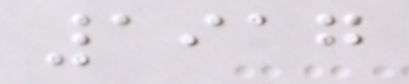1917
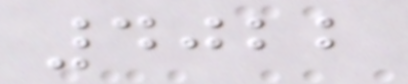4022
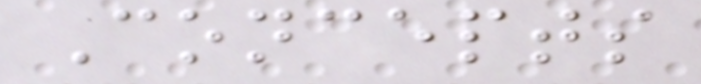Concepts
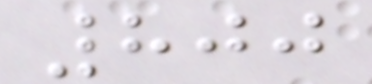800
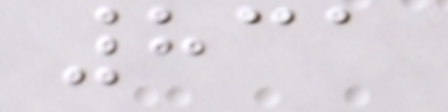831
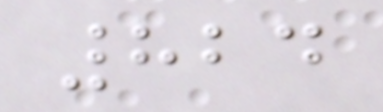824
